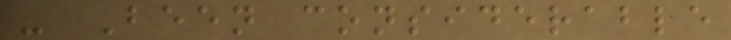- Been considerable
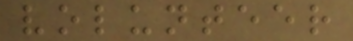volunteer
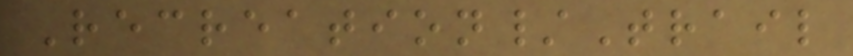Recreation/Trail
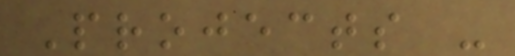Projects -
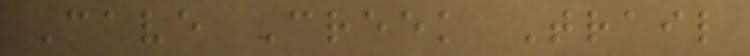Cave Creek Trail
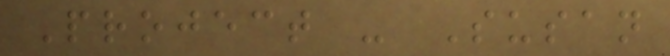Project - Susan
